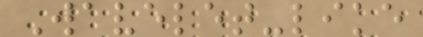Wavelet-like
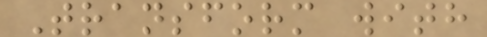Transform with
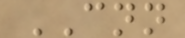CNN
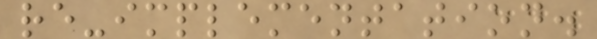re-implementation.
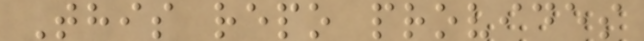This repo provides
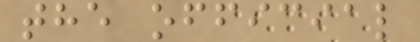the official
